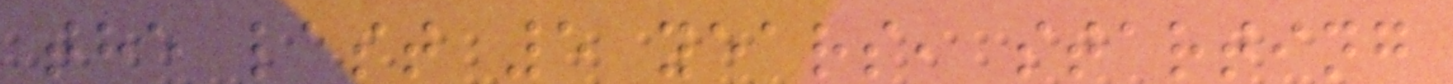the last 5 years, starting
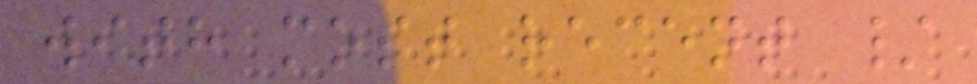with most recent /
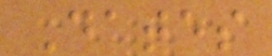Dates
